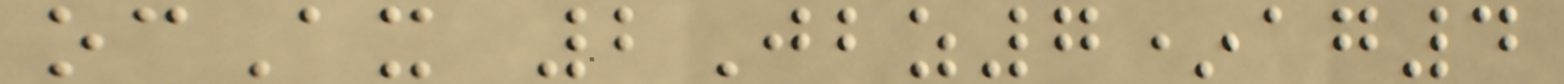ocAx 2Jbz7*ag4
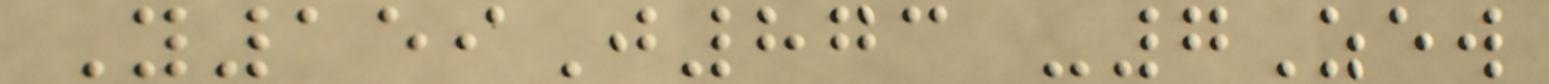Y159J873 -7Zew
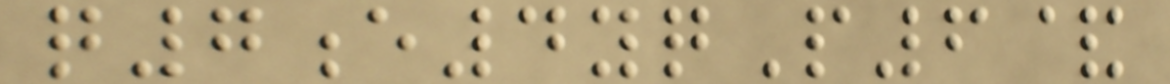q7e4yqP6&
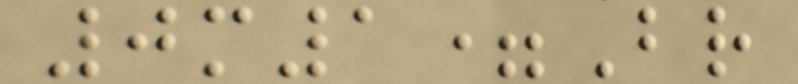0m1=Br
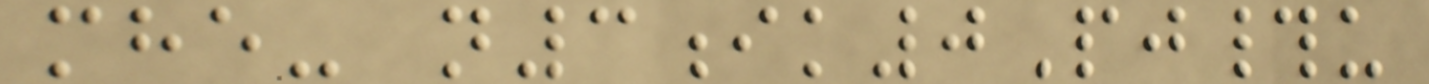mhe- n3ik0Pj#u
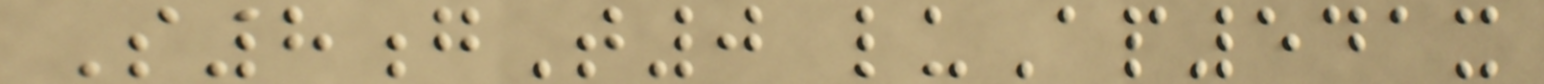S8gT0 luAp541x
